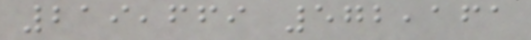219,669 572,161
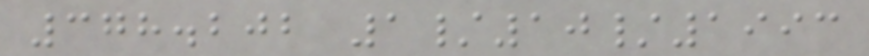378.202 1/10/1993
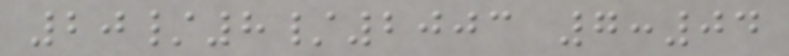20/8/2003 7:04
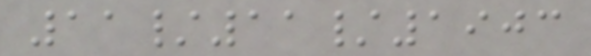11/11/1903
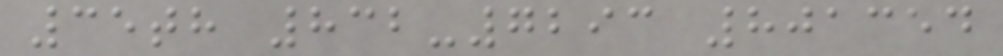35th 832-7293 801354
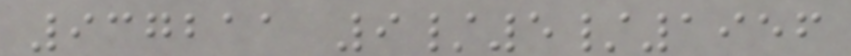937211 9/5/1956
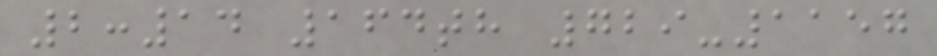2:14 164th 729-1157
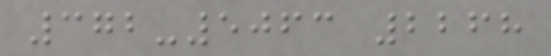372-5063 2268
